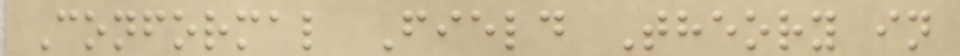Conformal Field Theory in
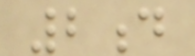2d
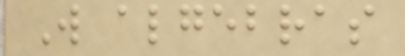W algebras
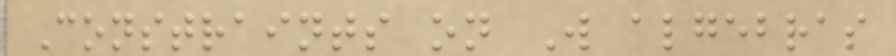Constraints on W algebras
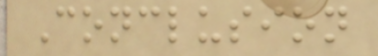Conclusion
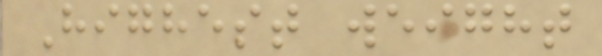Highest weight
